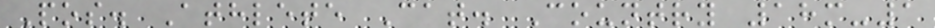Pos. Athlete Cat. Country 18m-1
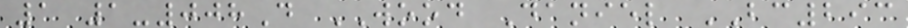1 1-008D WOOD Daniel BC293
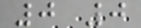0 0
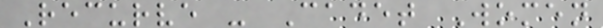Recurve - Cadet Women
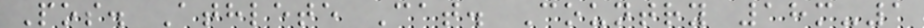Pos. Athlete Cat. Country 18m-1
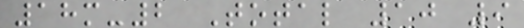18m-2 Total 10 9
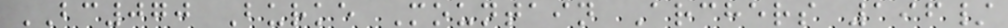BC070 Burke Mountain Archers 196/
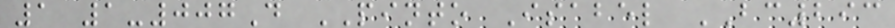1 1-007D PINTO Isabel BC293
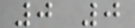0 0
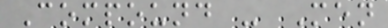Compound - Men
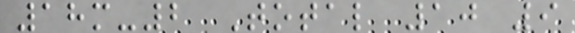18m-2 Total 10 9
